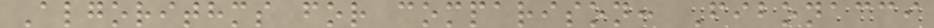Algorithms for comparison: Fibonacci
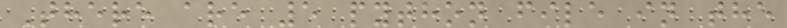There are 5 python file in the
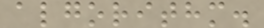algorithm.
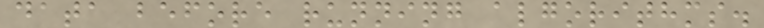data before running algorithms.
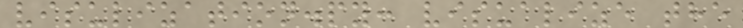visulization.py: visualize the
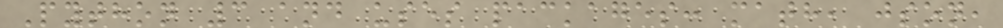Python 3 and uses packages: math, json,
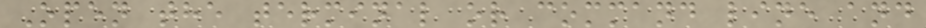Open the terminal or command line and
